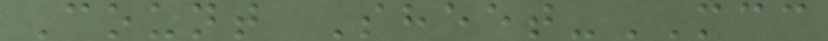Count Sheet-MCC
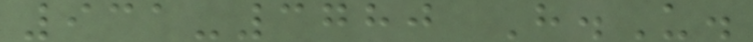931-3780 H.U.
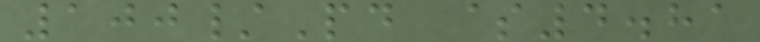100/Pd $4.81
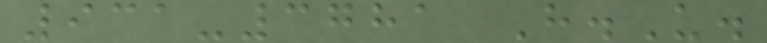931-3781 H.U.
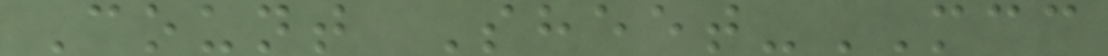Count Sheet-MCC
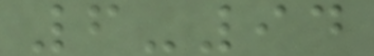6-94
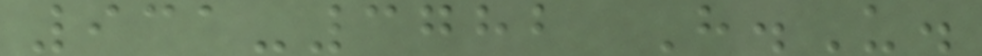931-3782 H.U.
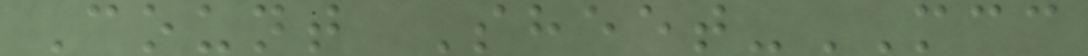Count Sheet-MCC
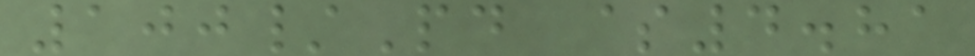100/Pd $4.81
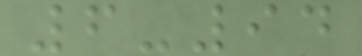6-94
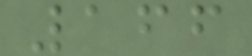166
